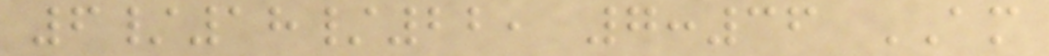6/18/22, 7:36 AM
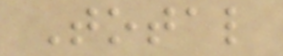Total
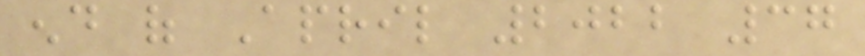end of April 2022 37
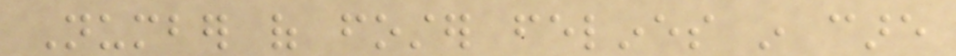Number of foster felines in care
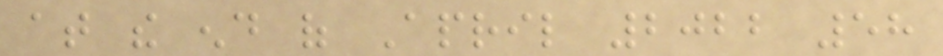at the end of April 2022 58
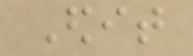Edit
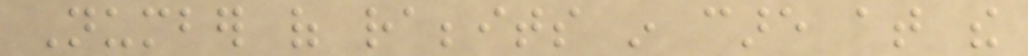Number of rabbits in care at the
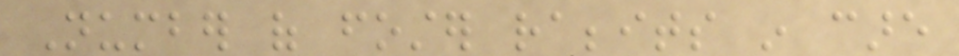Number of foster rabbits in care
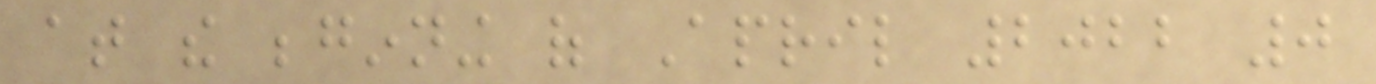at the beginning of April 2022 0
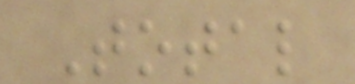Total
